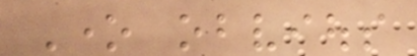One obvious
